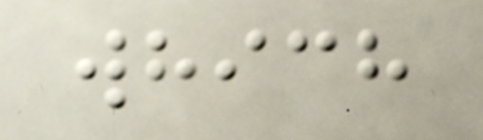which
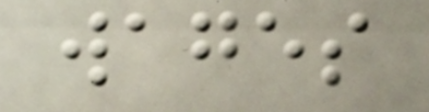wages
